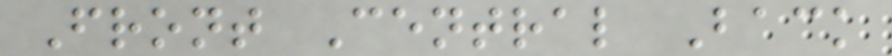Front Central Back
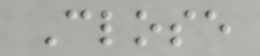Close
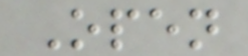Open
